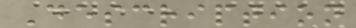Description
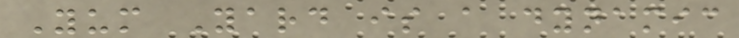Yum Yard is a dynamic
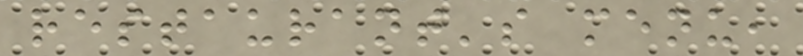restaurant's menu,
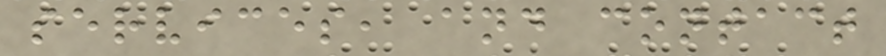services, and contact
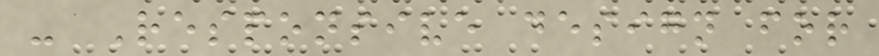- Responsive design for
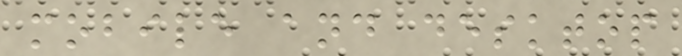mobile and desktop
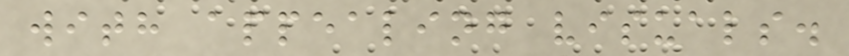with appealing visuals.
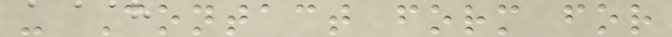- Contact form for
